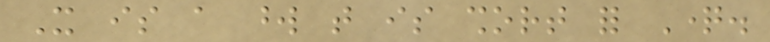It is a word that is short for Question.
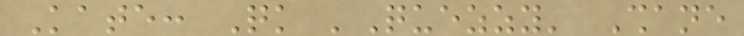Kate: Quick 'Quezzy' Shane
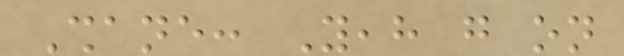Shane: Yeah go on
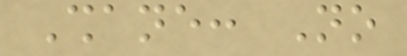Shane: No
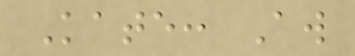Kate: Aw
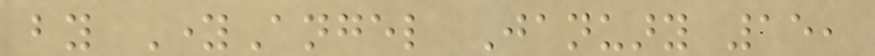by YoungAngel January 15,
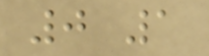0 1
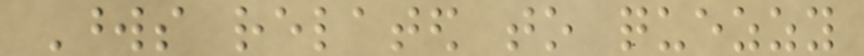Words related to quezzy
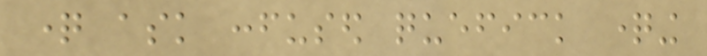question ask confused quefick questioning
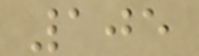105
